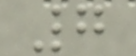7
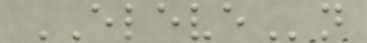ELEVEn
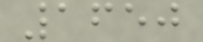1650
